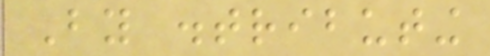By distributing
